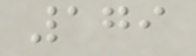179
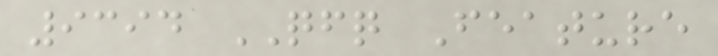9394 QFQ Feature
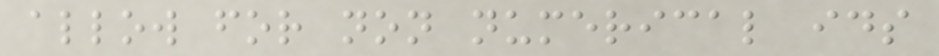allow for non numerical ids
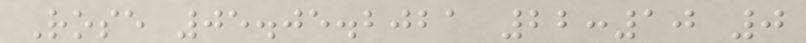Rose 05.05.2021 22:10 0
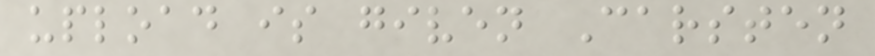upload is given Carsten
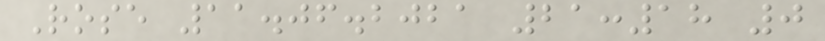Rose 11.06.2021 21:18 0
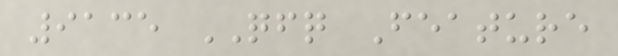9135 QFQ Feature
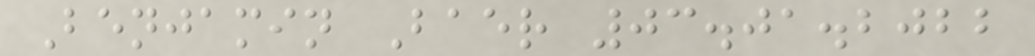Benjamin Baer 03.01.2022
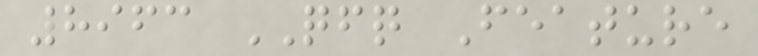8963 QFQ Feature
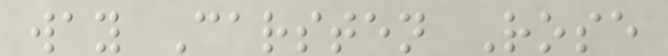way Carsten Rose
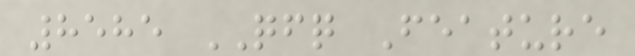8585 QFQ Feature
